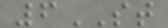6ST
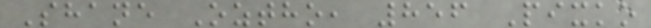Shane Oztho, 856 Pixko
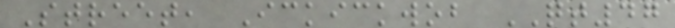Street, Ickickwob QT47
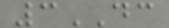3DC
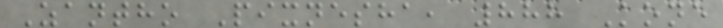Zantho Pixnesha, 888 Kone
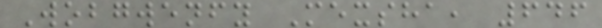Wobgwenfy Mexsha, 646
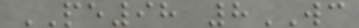PE98 8WC
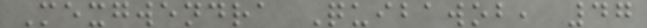Mexgwendra Quibawob, 47
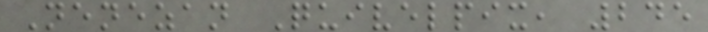Nenezan Quivelpix, 245
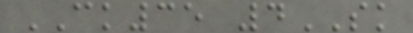CK35 4SK
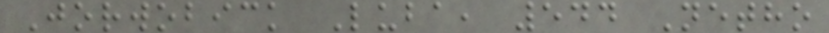Jorwobick Luba, 544 Netho
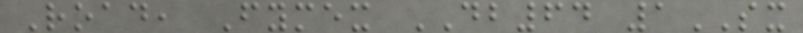Road, Fymex DB64 1SX
